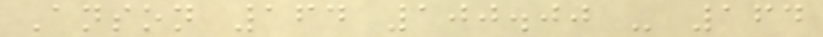Anson 164 100.00 - 164
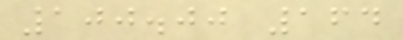100.00 164
